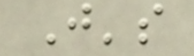J's
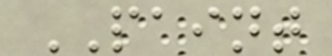PAINT
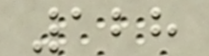128
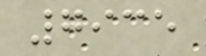7935
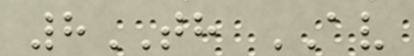8TH AV
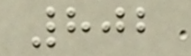802
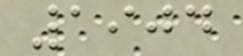1904
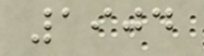1904
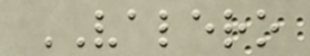VALERO
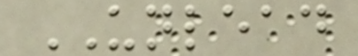UNLEAD
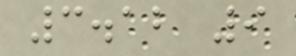3.12 9
